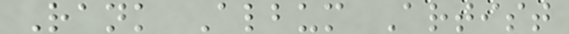Rank Album Artist
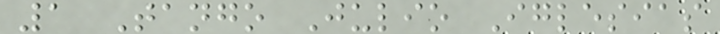1 Tango Julio Iglesias
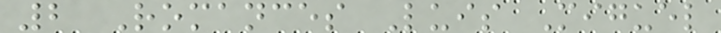2 Romances Luis Miguel
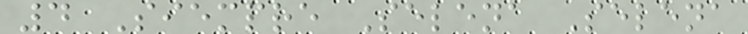4 Siempre Selena Selena
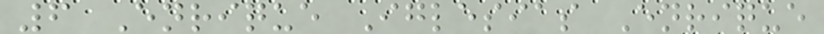6 Enrique Iglesias Enrique
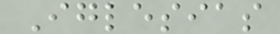Iglesias
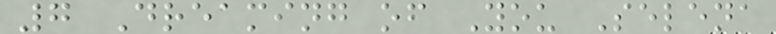7 Dreaming of You Selena
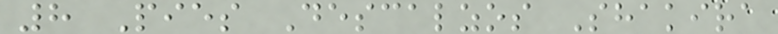8 Pies Descalzos Shakira
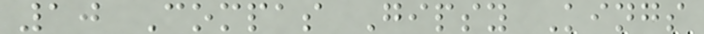10 Compas Gipsy Kings
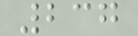237
